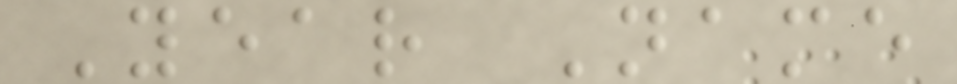Year Name
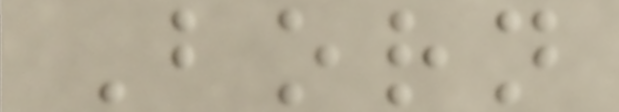Born
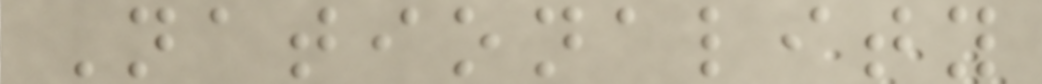Nationality
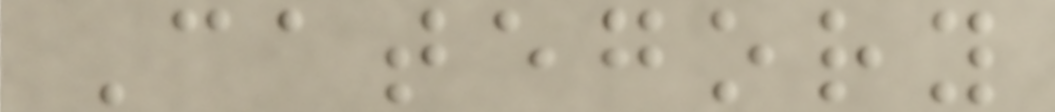Category
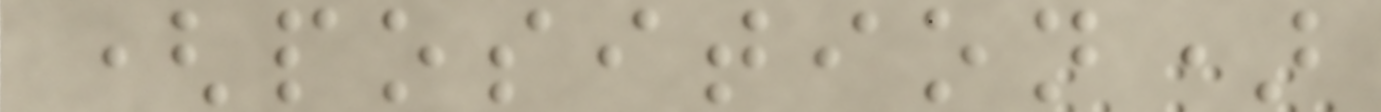(position)
